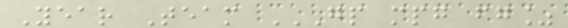Year Team GP MPG FG%
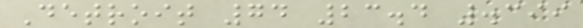Detroit 74 23.4 .399
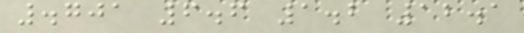.701 6.6 1.2 12.1
